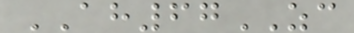AH67ZC
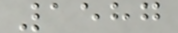1587
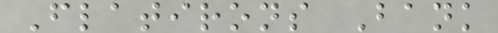Flatirons Bank
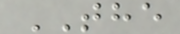THE
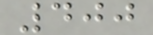400
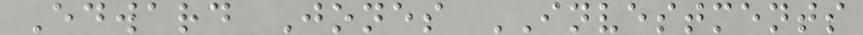Edward Jones INVESTMENTS
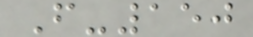F-150
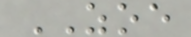ZOE
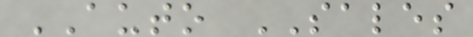AUTO SALES
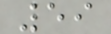59
